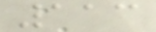113
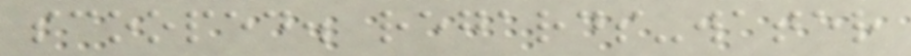scooped. regards-water
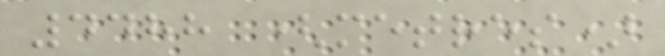4488 (metres)
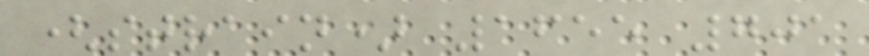(strain) 1655 701
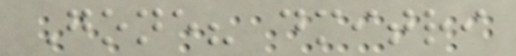Gone? dmitri
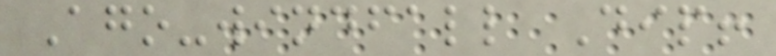Ago-windfall Dip!
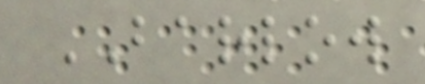BARLOW
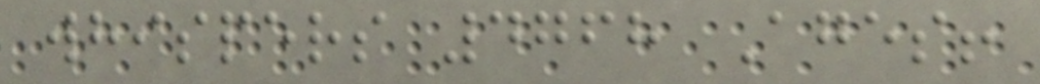whispers 4768 Ages!
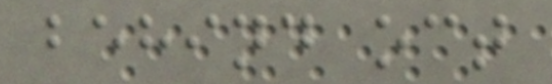behind oct
